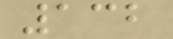132
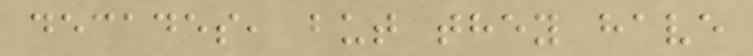decades, but they have
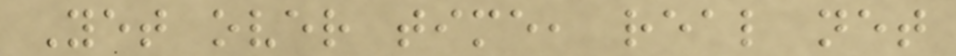Yet over time, real net
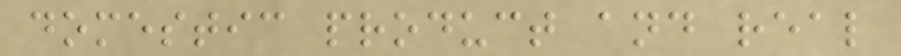domestic product and real
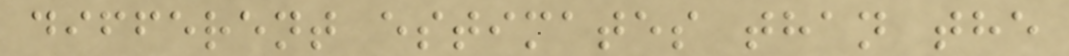different estimates than the
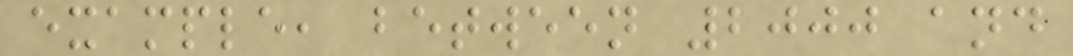example, between 2000 and
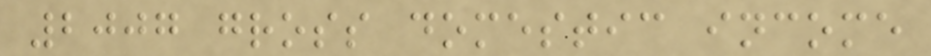2007 gross domestic income
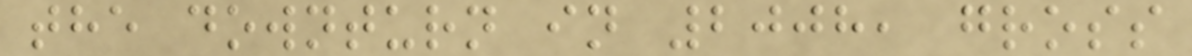the downturn in 2008, gross
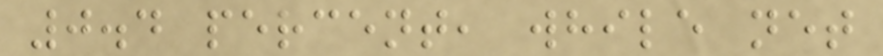0.4 percent, while net
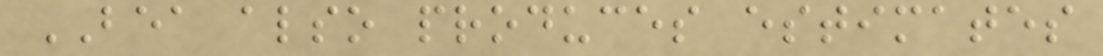BEA also produces estimates
